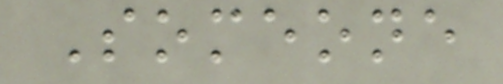Someone
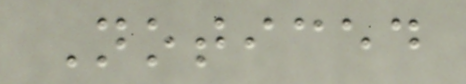Noticed
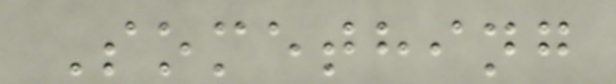Something
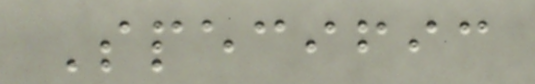Specific
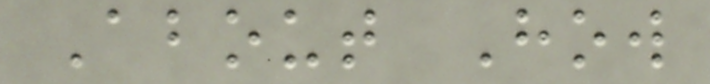About How
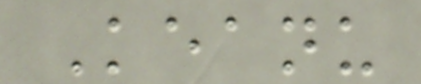Keanu
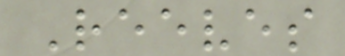Reeves
